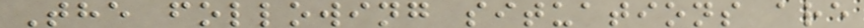The following situations are
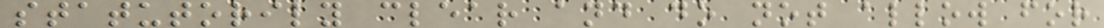statutorily clear and do not allow for
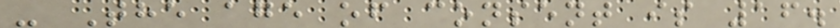- The age of consent is 16.
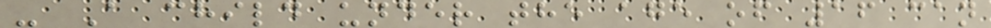- A child under the age of 16 can
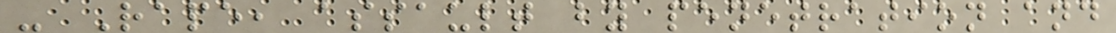- Rape, assault by penetration and
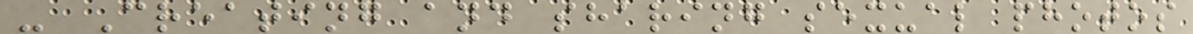- Creating and sharing sexual photos
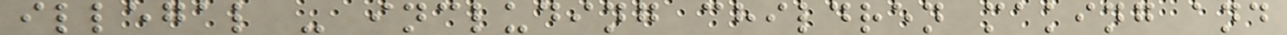illegal - including children making and
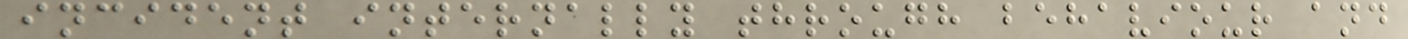incident internally through behaviour and
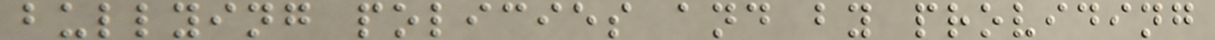bullying policies and by providing
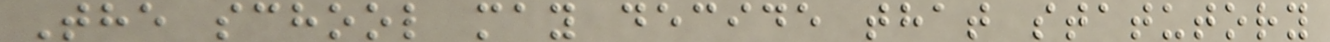The school may decide that statutory
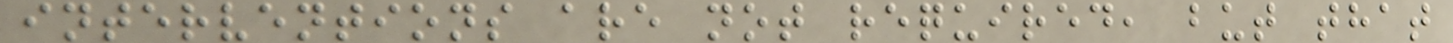interventions are not required, but that
